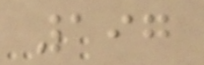197
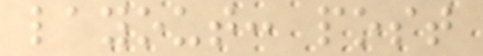layout: post
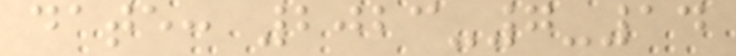date: 2023-7-14
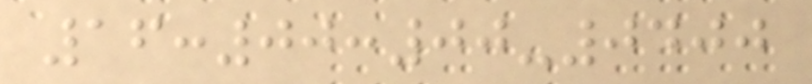16:00:00-0400
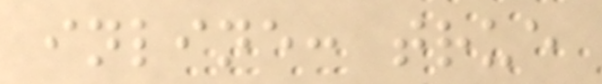inline: true
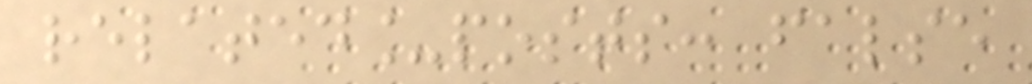related_posts: false
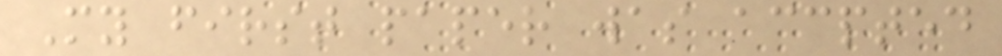My first paper was accpted
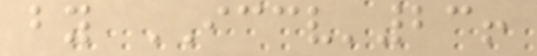by ICCV'23!
